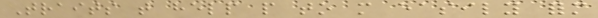Traits that help people to more easily form
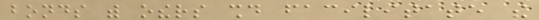bonds with others should facilitate the
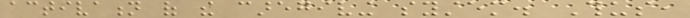activation of the caregiving system. Thus,
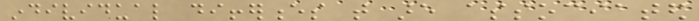individual differences that are associated
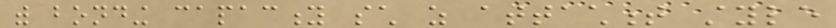with bonding capacity such as attachment style
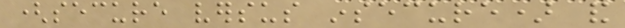(secure versus insecure) and
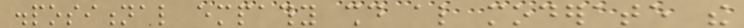dispositional empathy should also moderate the
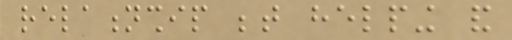relationship between helping and
